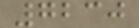7230
